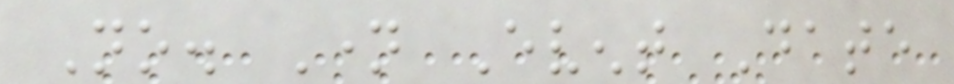No. Name Event Date
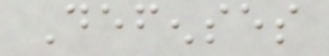Defenses
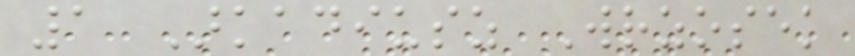1 Arkadiusz Wrzosek
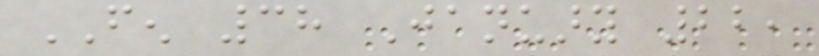FEN 38 January 22,
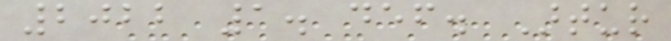2022 1. def. Artur
